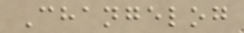Changelog
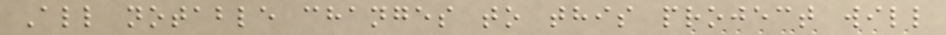All notable changes to this project will
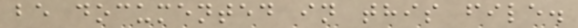be documented in this file.
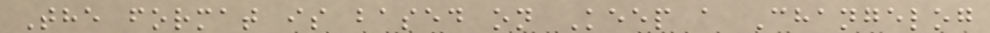The format is based on Keep a Changelog
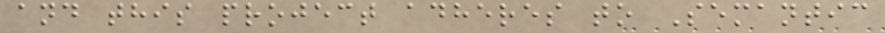and this project adheres to Semantic
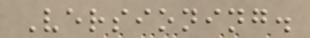Versioning.
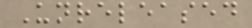Unreleased
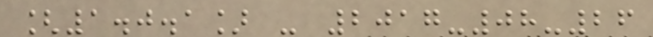[1.0.1] - 2017-08-26
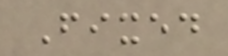Fixed
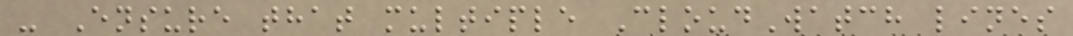- Ensure that multiple CloudWatch lines
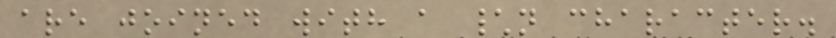are joined with a \n character.
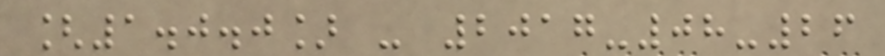[1.0.0] - 2017-08-26
